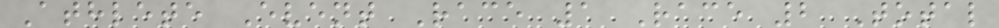Athlete Event Race 1 Race 2 Total
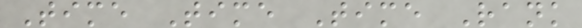Time Time Time Rank
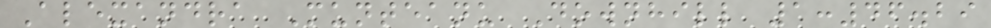Alexandra Munteanu Downhill 1:46.29
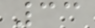33
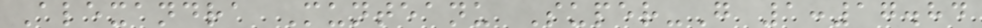Alexandra Munteanu Super-G 1:17.84
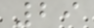29
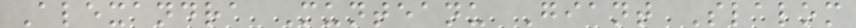Alexandra Munteanu Giant Slalom
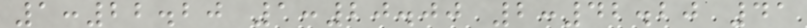1:22.20 1:20.00 2:42.20 41
